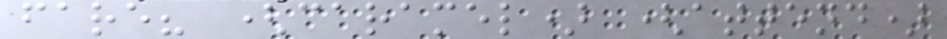fare? (caramel) (attend)
